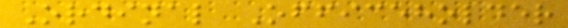Ordinal Officeholder
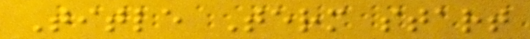Title Term start
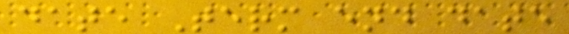date Term end date
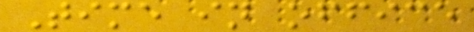Time in office
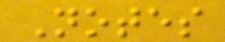Notes
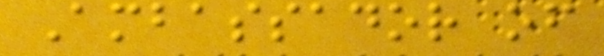Ambassador of
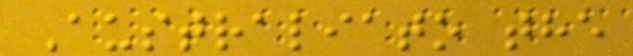Australiato the
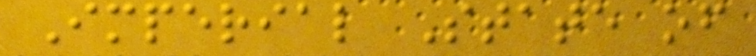Imperial State of
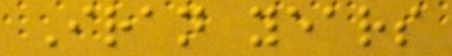Iran years
